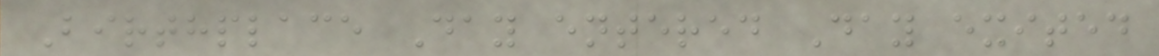Birthplace Day entered Day exited
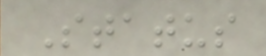Status
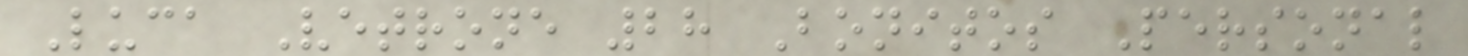Luca Vetrone 28 Bonitos Personal
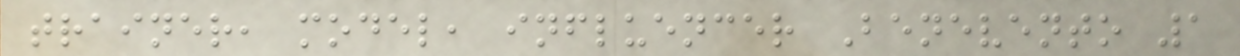trainer, model, influencer Benevento 1
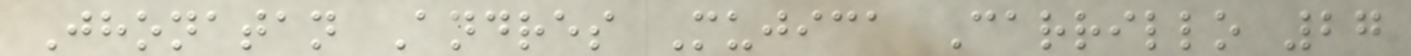Jhonatan Andres Mujica Carrillo 27
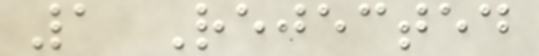1 Rejected
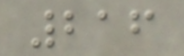216
